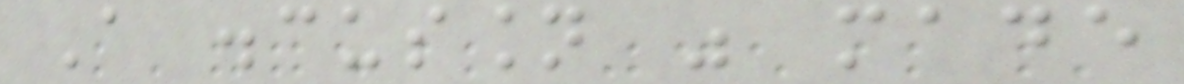A discussion was made
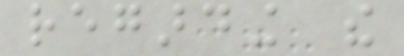regarding the
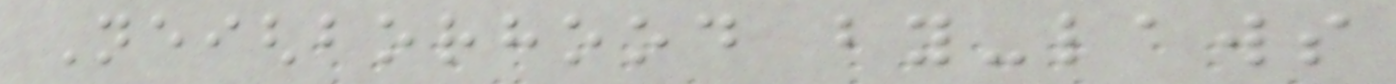Neighborhood by-laws
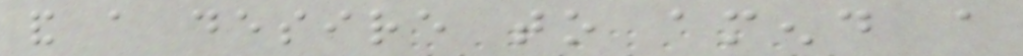and a desire to amend a
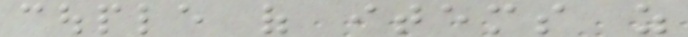couple of items as
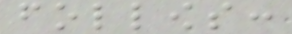follows:
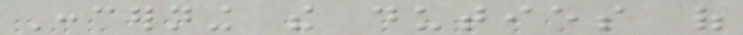Concerning the duties of
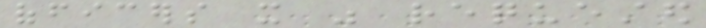officers it was requested
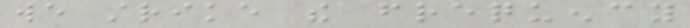we strike the frequency
